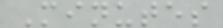Minutes
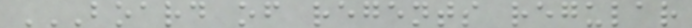BOARD OF REGENTS REGULAR
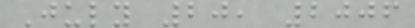July 20, 2006
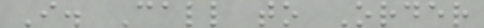I. Call to Order
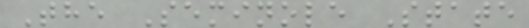The Seminole State
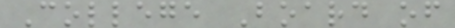College Board of
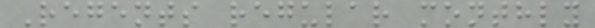Regents regular monthly
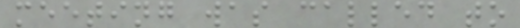meeting was called to
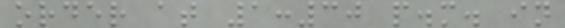order at 1:30 p.m. in
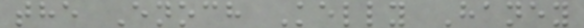the Enoch Kelly Haney
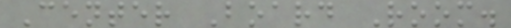Center Board Room.
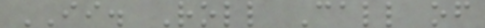II. Roll Call of
